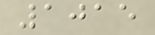1015
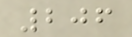206
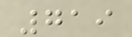719
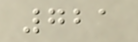721
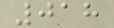018
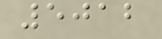5012
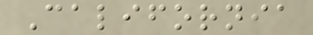California
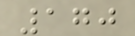170
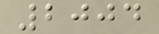2004
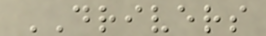DRIVERS
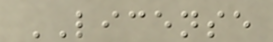LICENSE
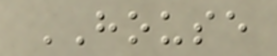HOUSE
